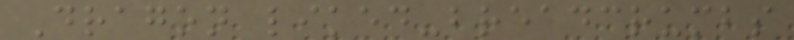Dragon liked-breadcrumbs
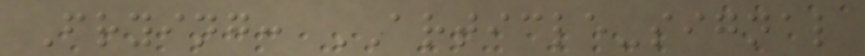Frying: ARTICLE-signal
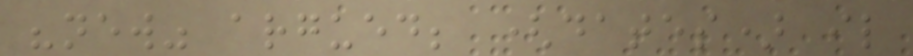"new" argued; (dates) il
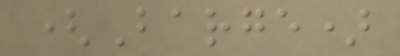(Barge)
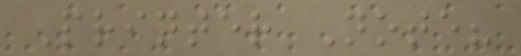Printer Note?
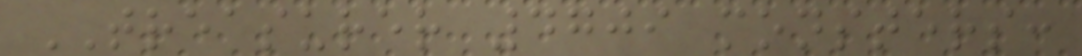TREASURER 4709 monsters:
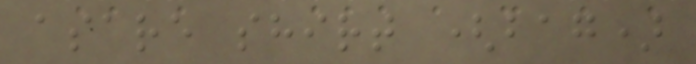asare shirt (bag)
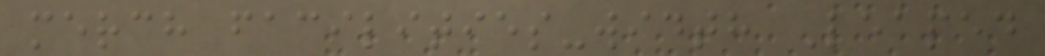merch facilities-width Leaped
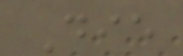Die
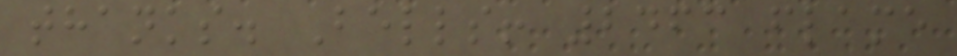thanks. Bells! 2463 flame
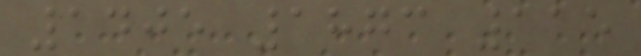1405 1873 115
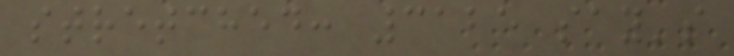stretched: 3125 say's
